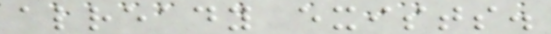already exists.
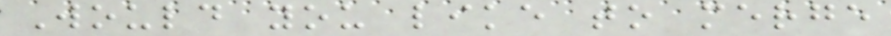Would you like to merge
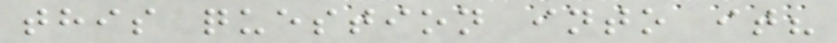this question into it?
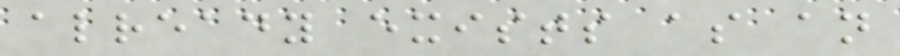already exists as an
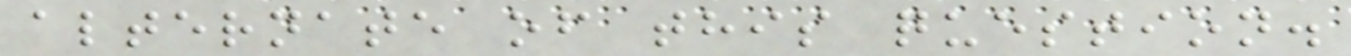alternate of this question.
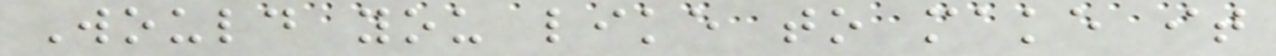Would you like to make it
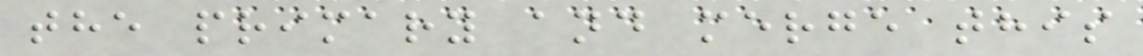the primary and merge this
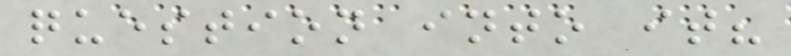question into it?
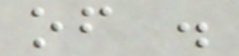of .
